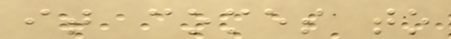it comes to
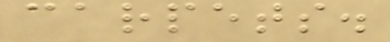carpets.
